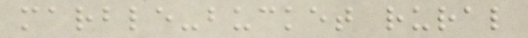marble-bucket rural
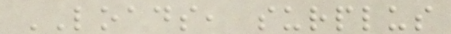LOADS, surplus
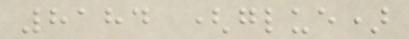8184 (glue)
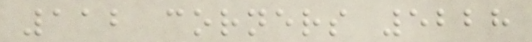112 corners 5228
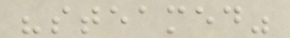"steamed"
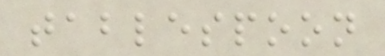tablespoon
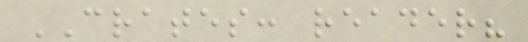CRATES: reader?
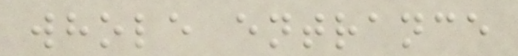whole entrance
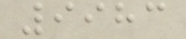9983
